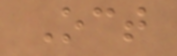Oct
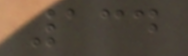134
